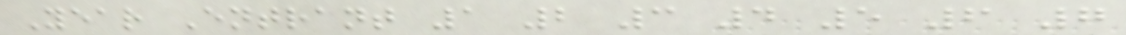Year Entrant 1 2 3 4 5 6 7
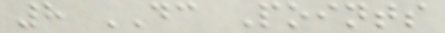8 DC Points
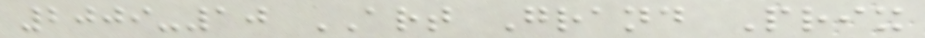2009-10 ART Grand Prix
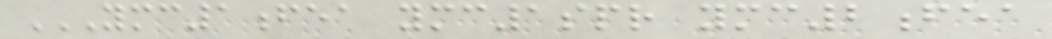YMC1FEA YMC1SPR YMC2FEA
